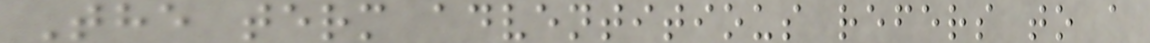The term adventitious refers to a
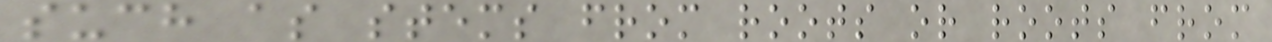such as stems from roots or roots from
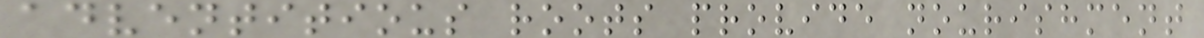adventitious roots provide nourishment
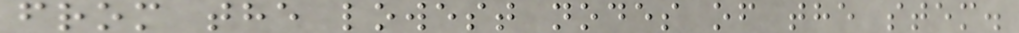from the lowest nodes of the stem.
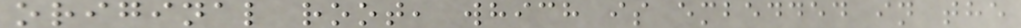original root, which is embedded in the
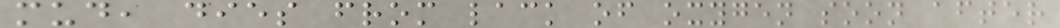mud, dies from lack of oxygen soon after
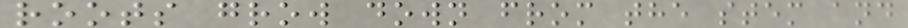roots grow down from the stem and
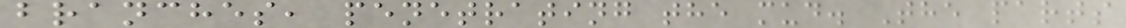branches, penetrating the mud. The parts
